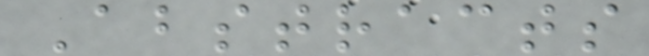Abstracts
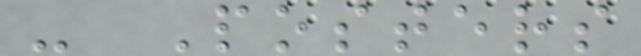- Posters
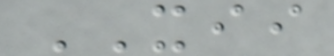XII
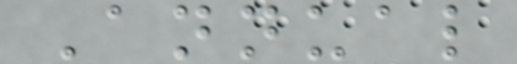Annual
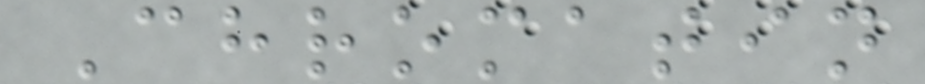Chromatin
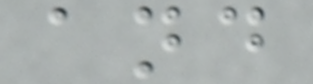and
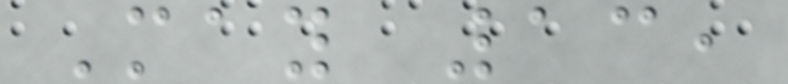May 13,
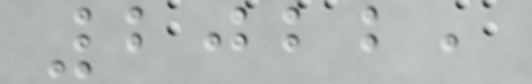2022,
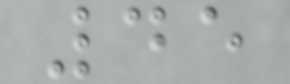45
